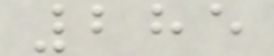285
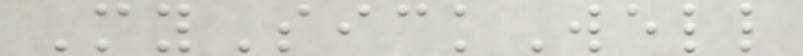MySickWell
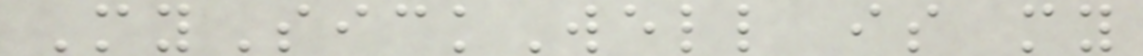MySickWell is my
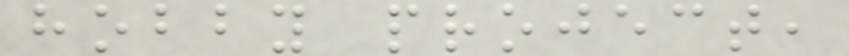hobby project,
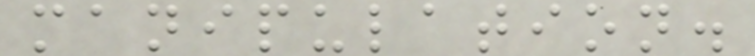manipulation.
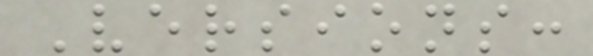Versions:
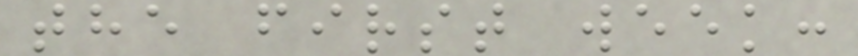the first week:
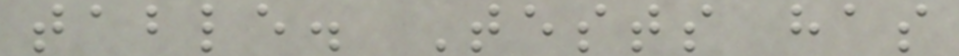table. Tests has
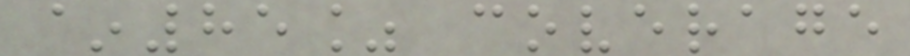~85% coverage
